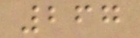267
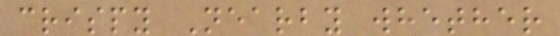crispy Nearby whether
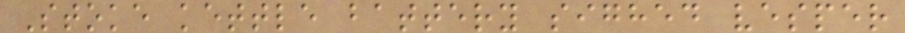Stoke kettle battery sighed vesper
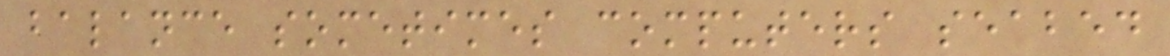balance sometimes computers seabed
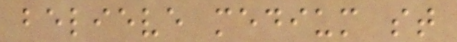believe medium st
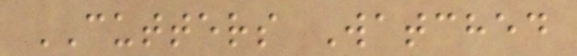CUTTERS Watched
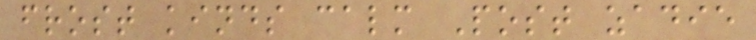frost kinds calm Post zadie
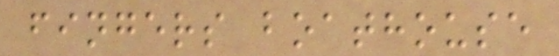fingers boathouse
